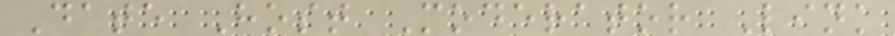Date Host Moderator Link
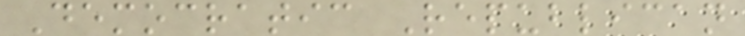Democratic Republican
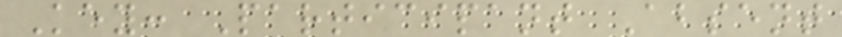Key: Participant Absent
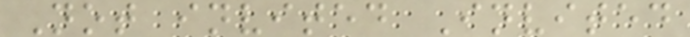Not invited Invited
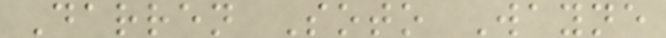Darren Soto Wayne
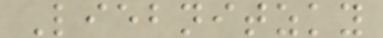Liebnitzky
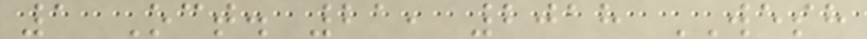1 Oct. 21, 2018 WESH
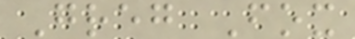Greg Fox
